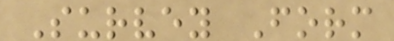Survey Form
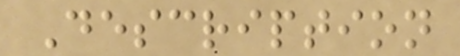Description
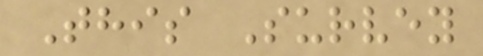This Survey
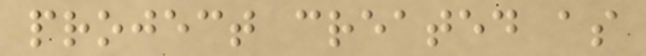project created as
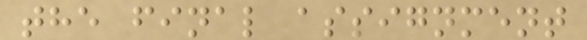the final assignment
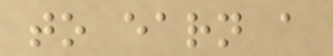to earn a
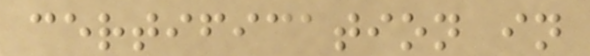certification in
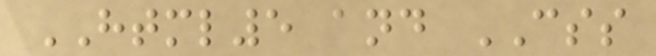HTML5 and CSS
